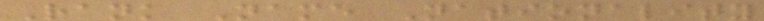Rank Name Nationality
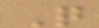Q
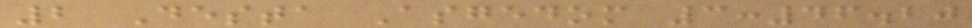2 Desta Asgedom 3:46.20
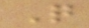Q
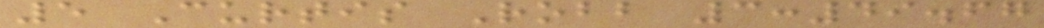5 Curtis Robb 3:49.67
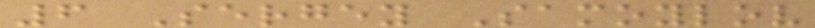6 Sergey Samoylov
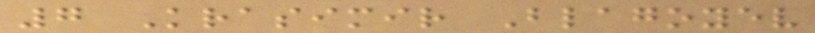7 Krasimir Blagoyev
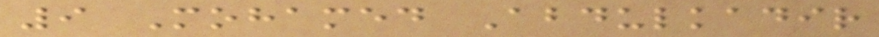9 Mohamed Abdulkadir
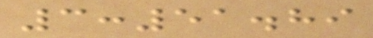3:51.89
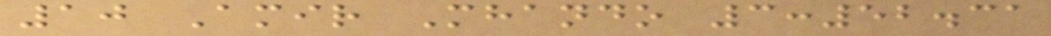10 Amir Mhando 3:52.31
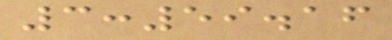3:59.16
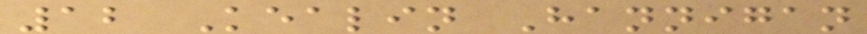12 Kealin Hannigan
